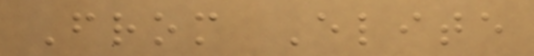From Elite
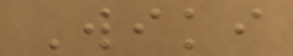Wiki
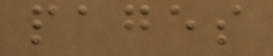pages
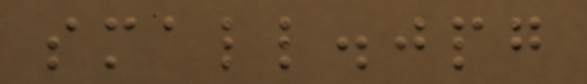small.jpg
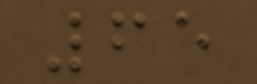65
